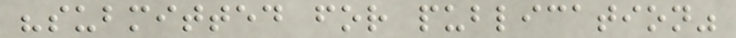"submitted for publication"
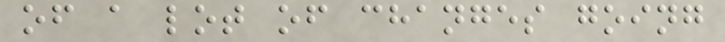of a lot of changes going
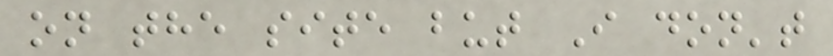on the site but I don't
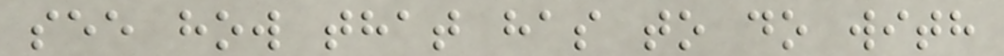see how that has to do with
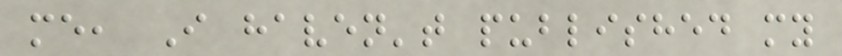me, I haven't published my
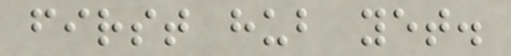first hub yet.
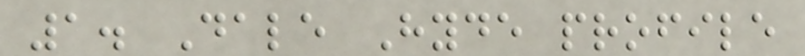1. Dale Hyde profile
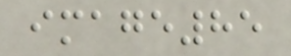image85
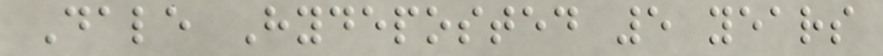Dale Hydeposted 5 years
